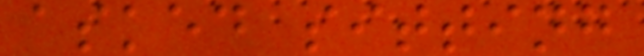asked sitting
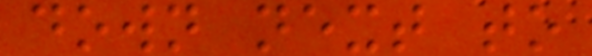down next to
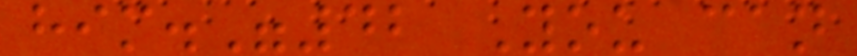him."42 You can
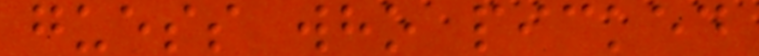guess who picked
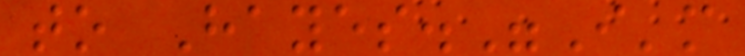to Hayes."I'm
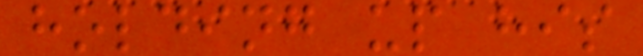holding up his
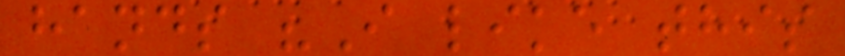hands "I like this
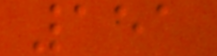151
